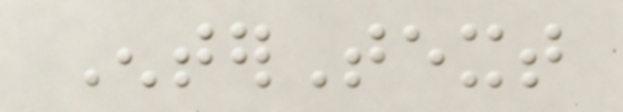EnterText
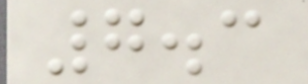7.3
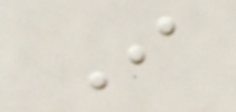I
